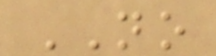NO
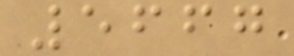5667
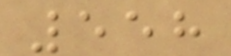558
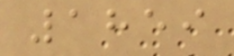1859
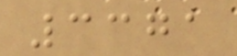3371
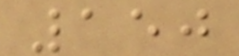150
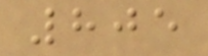805
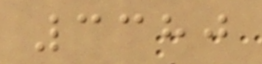3380
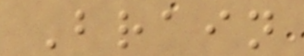Brain
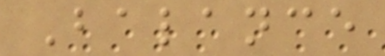Balance
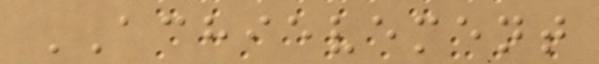ACHIEVEMENT
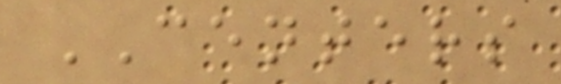CENTERS
